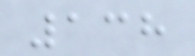138
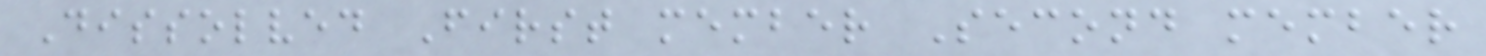Dissolved First member Second member
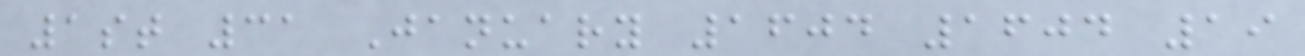1st 31 January 1604 1604 19
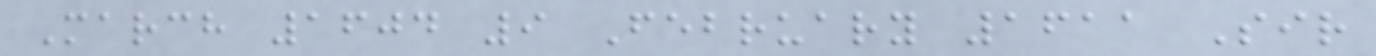March 1604 9 February 1611 Sir
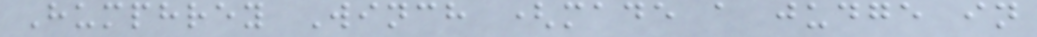Humphrey Winch (made a judge in
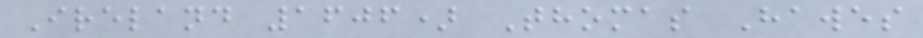Ireland 1606) Thomas Hawes
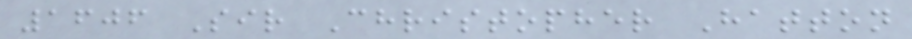1606 Sir Christopher Hatton
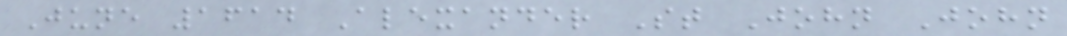June 1614 Alexander St John John
